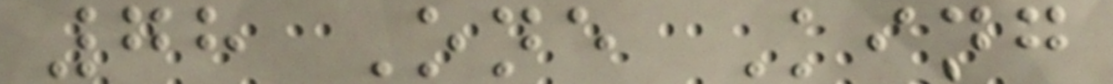78 One King
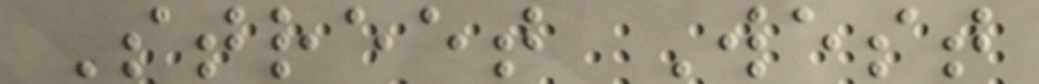Street West
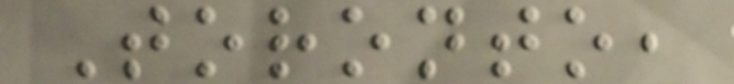Toronto,
